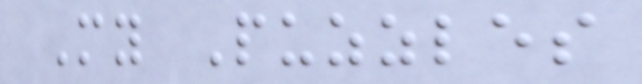My Puzzles
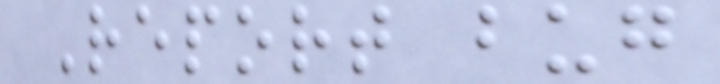Report bug
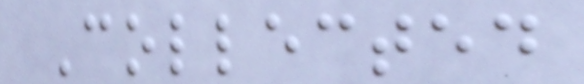Collected
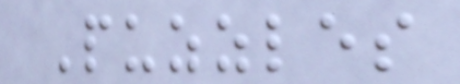Puzzles
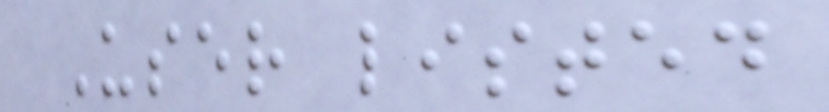User listed
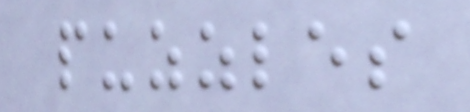puzzles
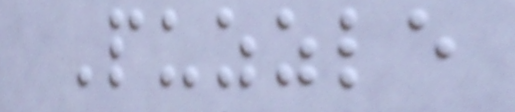Puzzle
